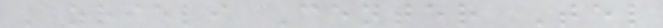Azrieli Center Tel
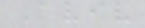Aviv
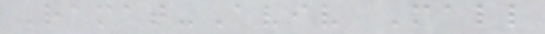Ramat-Aviv Mall
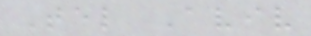Tel Aviv
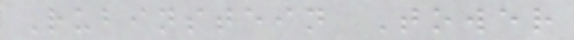Rubinstein Tower
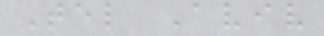Tel Aviv
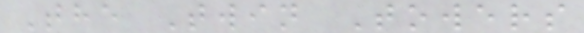The Twin Towers
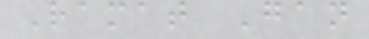Ramat Gan
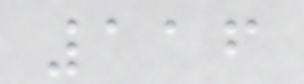116
